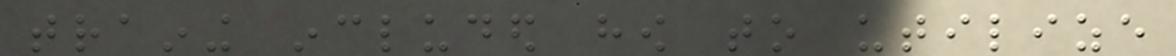training included how to utilize
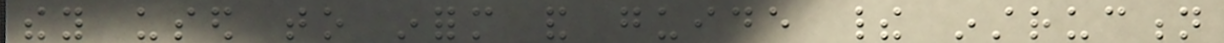they used to inform and guide their instruction
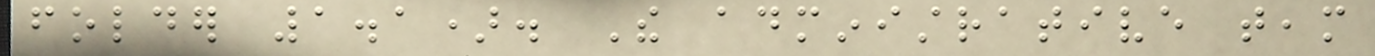folder 1.1). The administrative team
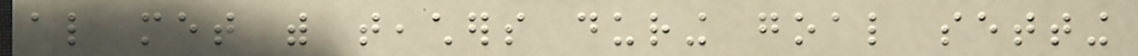also met with teachers during goal setting
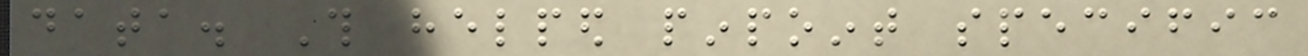data. This helped pinpoint specific
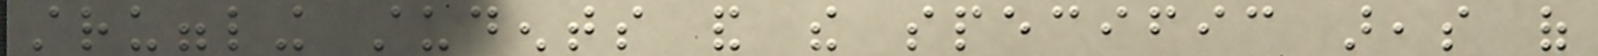struggling students and the specific areas of
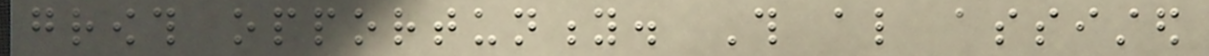growth opportunity. This also assisted
